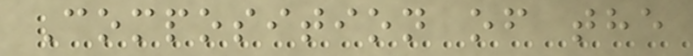Composition of the
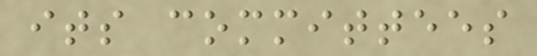its committees
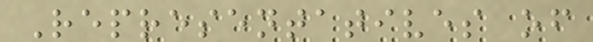Representatives of
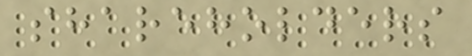shareholders
